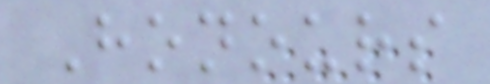Honours
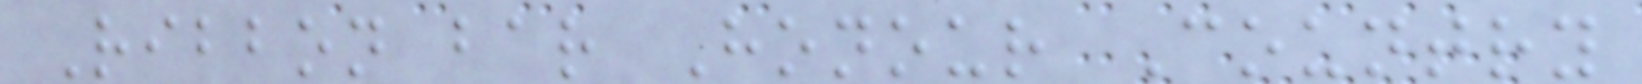Ribbon bar Honour Country
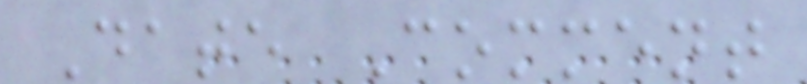Date Comment
